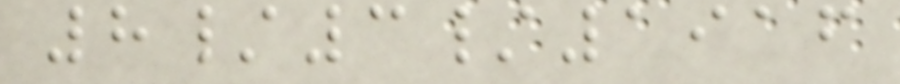8/3/1916
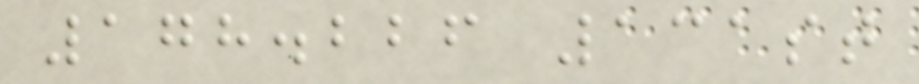178.226 131st
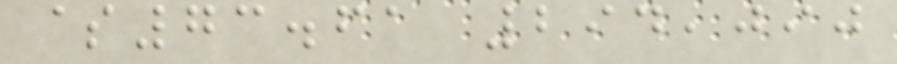$73.61 294,090
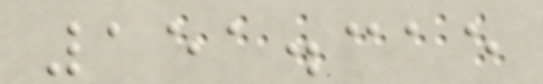151.315
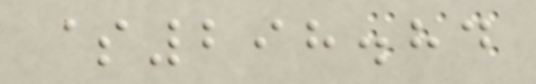$298.84
